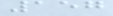157
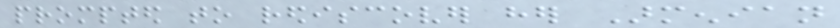prompted to rediscover her Armenian
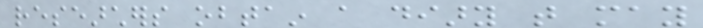researchers obtain a diary that may
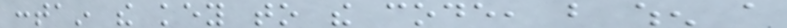contain the key to the code, but when a
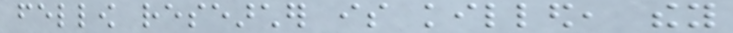fellow researcher is killed, they
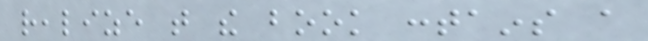realize that the book contains a
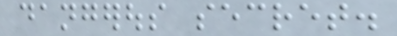dangerous secret.
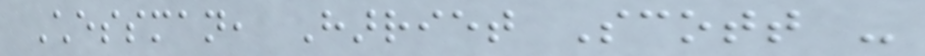Chessman, Harriet Scott -
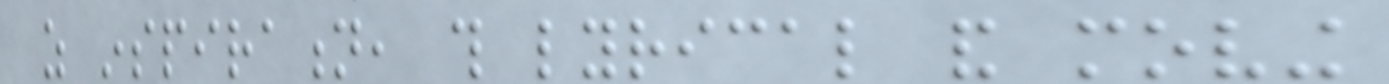as inspiration, this lyrical and moving
